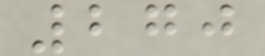270
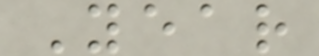Year
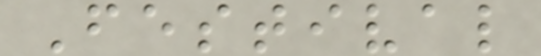Festival
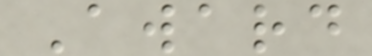Award
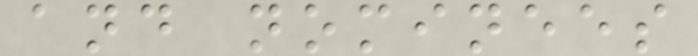and nominees
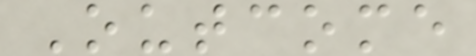Outcome
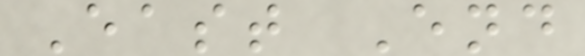East End
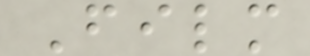Film
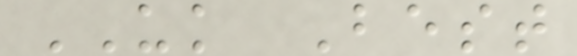UK Best
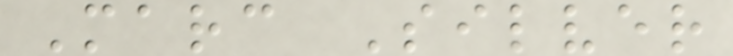Marc Silver
